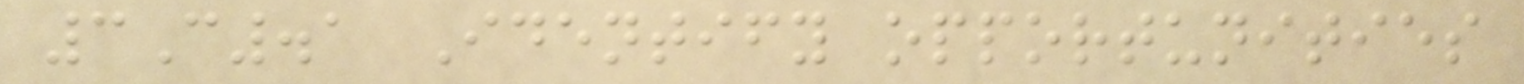3C.1 Identify opportunities
